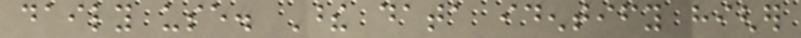daily use. These data identify higher
